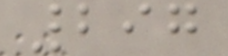297
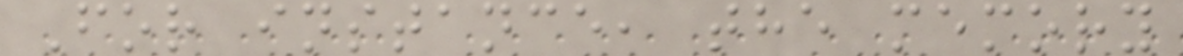For instance, the memory
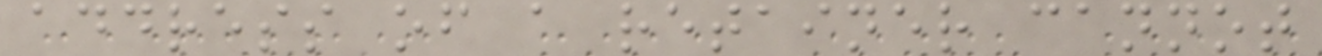address of a retainer cannot
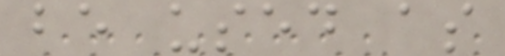be used as
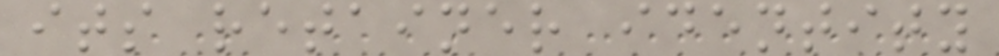its retainer identity
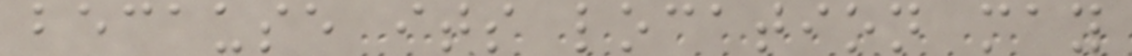because its location may
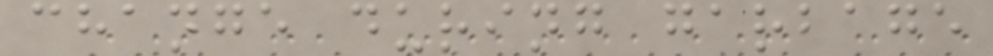change during garbage
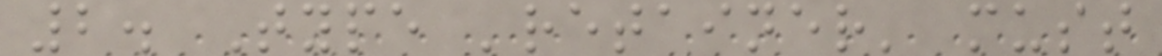2. Type 'retainer' must
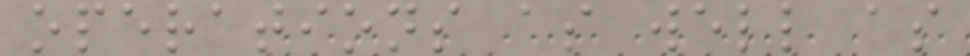operations as well as
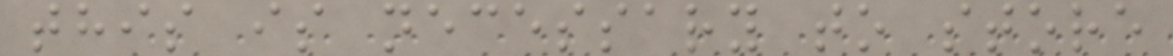this is necessary to store
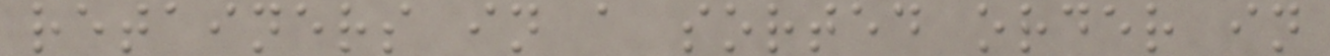retainers in a sorted order in
